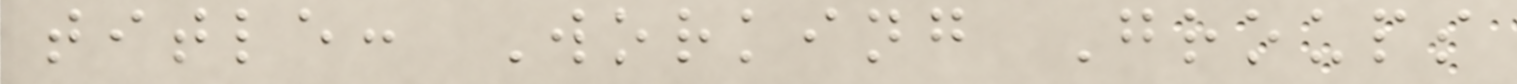title: Working Groups
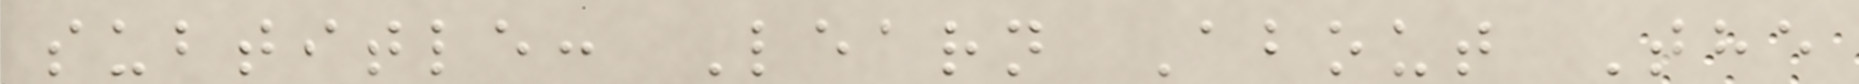subtitle: Learn About The
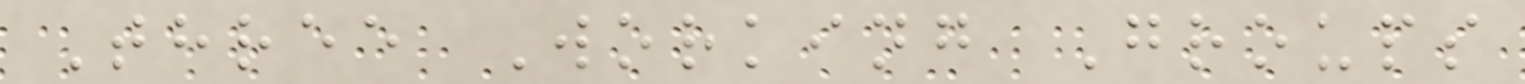Three Working Groups
